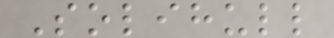Solihull
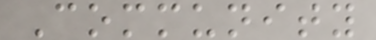Community
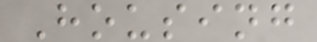Housing
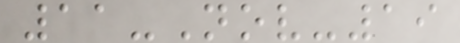11-Nov-19
